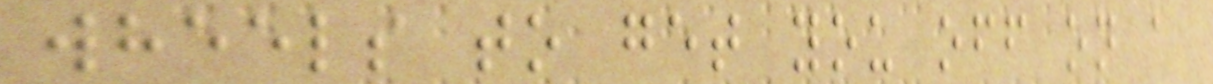wheels to get you off on a
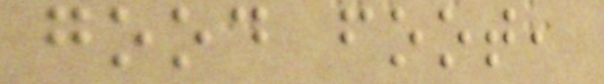good foot,
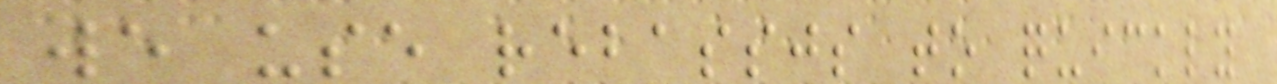we use rebassjs to quickly
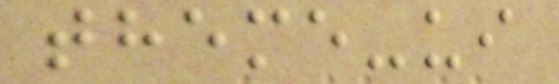theme-ui
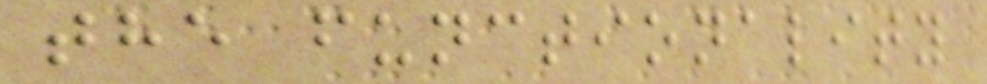the functionality
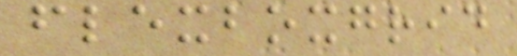flexboxgrid
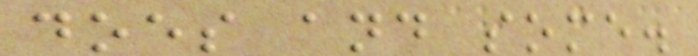does and some.
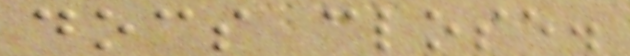docs close.
